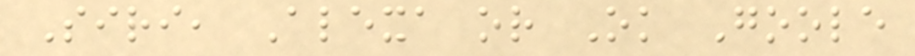Siri, Alexa or Ok Goole
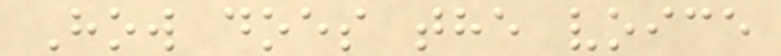How does the voice
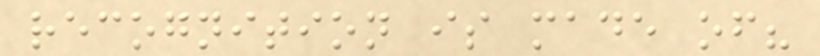recognition is made of?
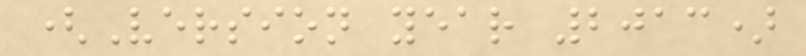(Version year 2013)
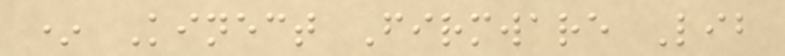* Kinect Firmware Lib
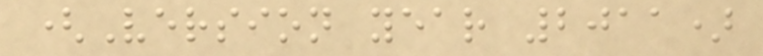(Version year 2011)
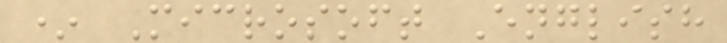* Microsoft English
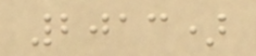2013)
